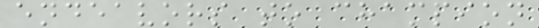endeavors to champion
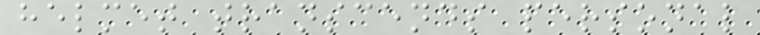helmet transcends personal
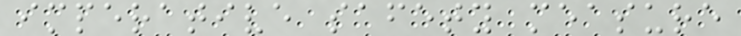imperative safety measure
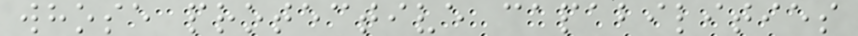whose protective capabilities
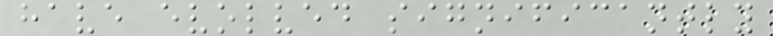have evolved significantly
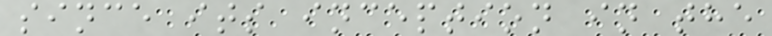since its inception in the
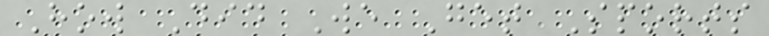How Did We Get Sports
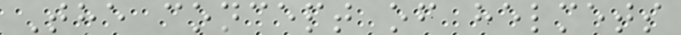The concept of helmets
